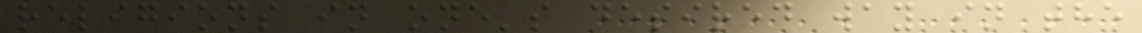religions in one's desired way in the
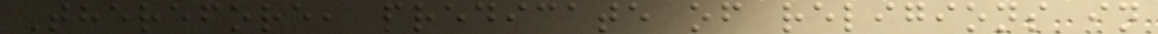Therefore, predicate of religions in
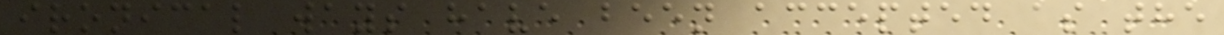ironical ways have been accepted as the
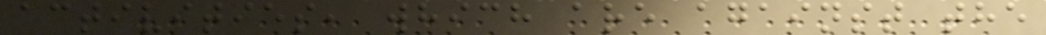activities, which are against the
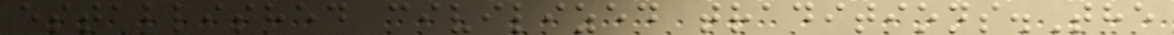established civilized traditions.The
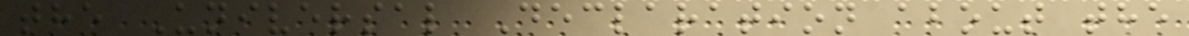the Universal Declaration about the
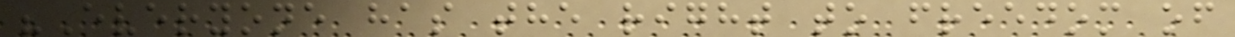"Everyone has the right to freedom of
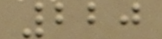220
